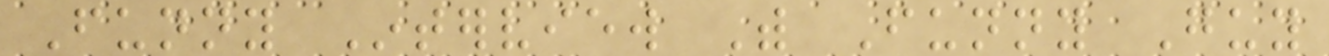Funny Interview With Funny Guy
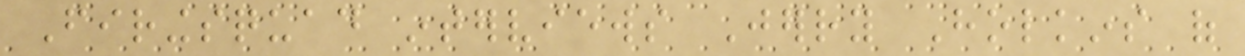Firingsquad interviews Jerry Holkins of
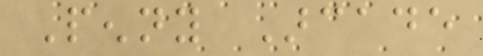Penny Arcade
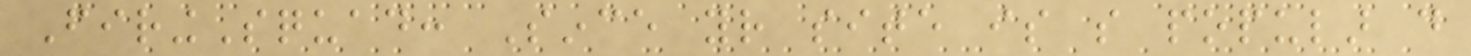FiringSquad: Since your site is so popular do
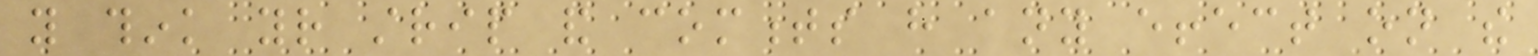you think your strip and comments have any effect on the
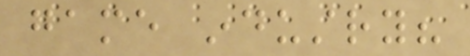game industry?
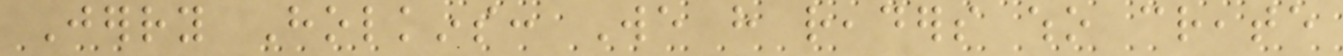Jerry Holkins: We have readers who create
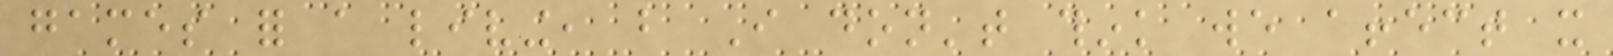games for a living, but I don't think we affect it
